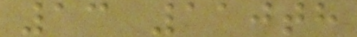13 110th
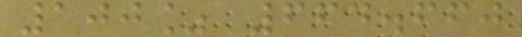100% 664.660
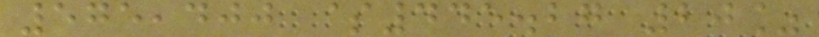575,400 $445.27 20%
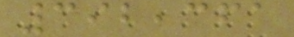392,361
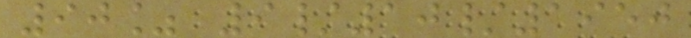90% 9/10/1950
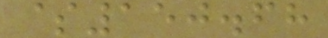$150.68
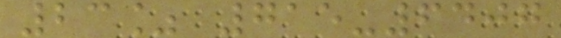23% 715-6407
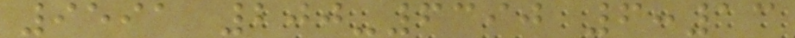9591 200-6390 6:13
